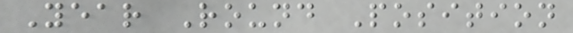Year Round Position
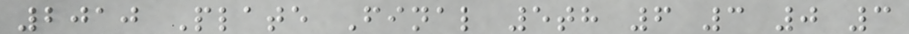2010 Plate Final 5th 6 3 0 3
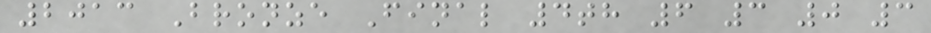2013 Bronze Final 4th 6 3 0 3
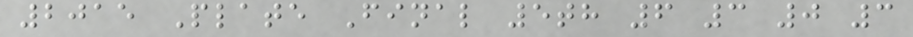2015 Plate Final 5th 6 3 0 3
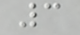3
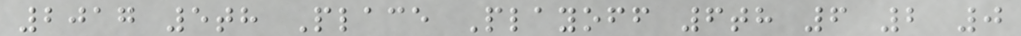2017 5th Place Playoff 6th 6 2 0
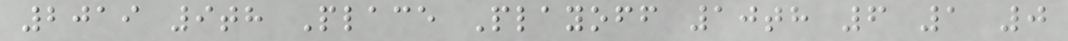2019 9th Place Playoff 10th 6 1 0
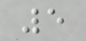5
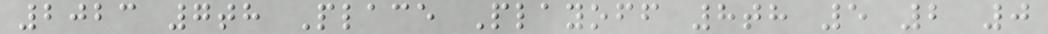2023 7th Place Playoff 8th 5 2 0
